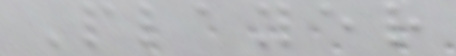Player
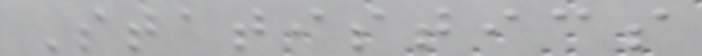Statistics
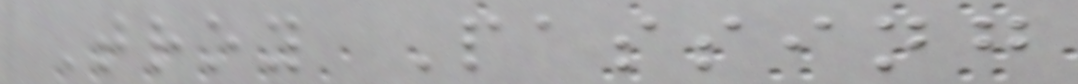Troy Passing
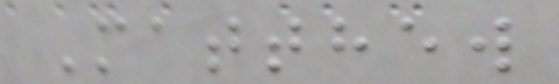Matthew
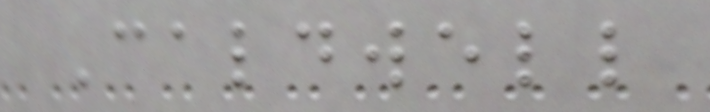Caldwell
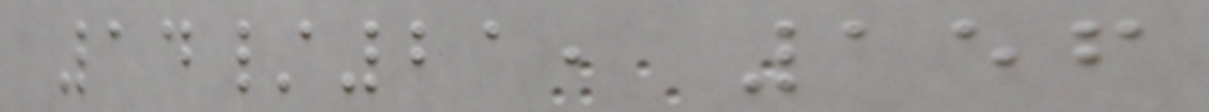14/21, 156
